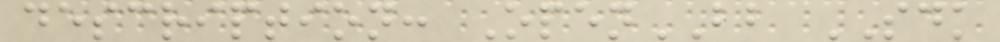description: OpenBB SDK
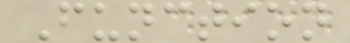Function
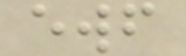ewf
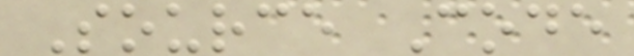Source Code
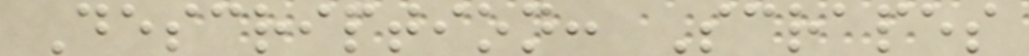Description: Scrapes
